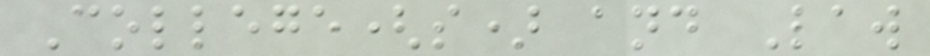College(s) and Law
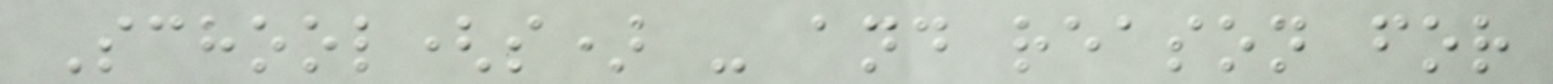School(s) - and reason for
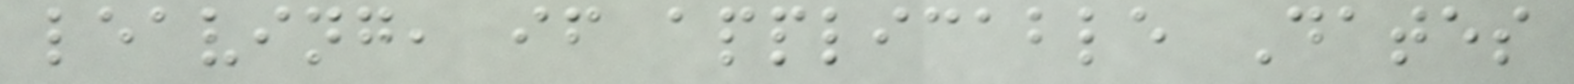leaving, if applicable Dates
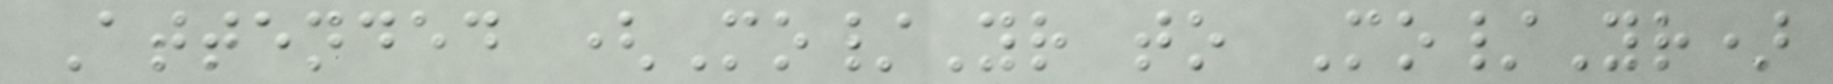Attended (Mo/Yr to Mo/Yr)
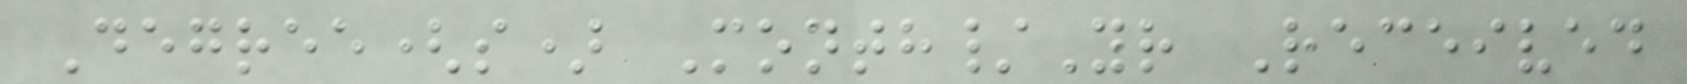Degree(s) Month/Yr Received
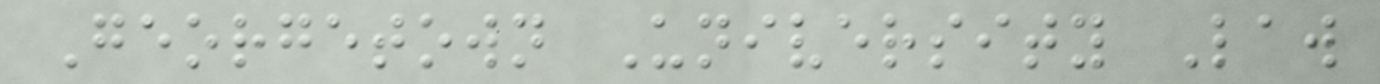Georgetown University Law
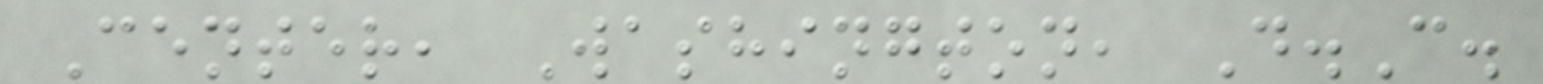Center, Washington, D.C.
